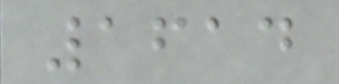1614
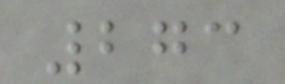273
